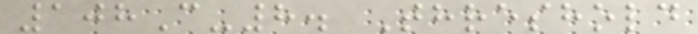108C-8. Threshold
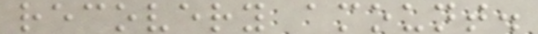recovery amount.
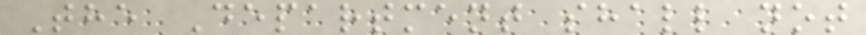The Department shall not
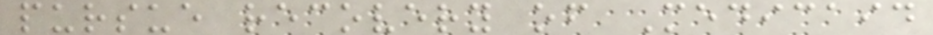pursue recovery of Medicaid
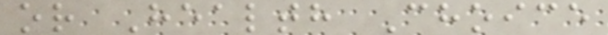or Health Choice
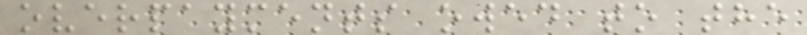overpayments owed to the
